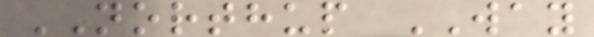NORTHUP WAY
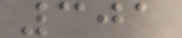301
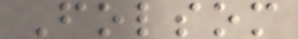Folsom
